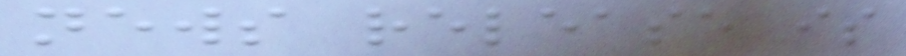news release is
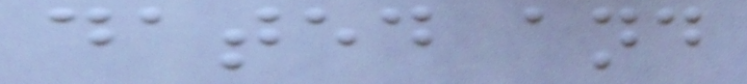dated and
